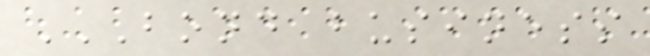BOND BUSINESS
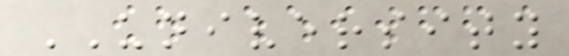UNIVERSITY
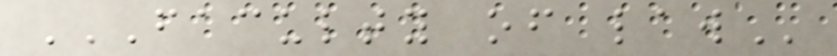FACULTY OF LAW
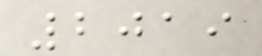2019
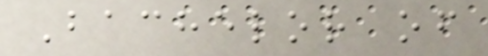Bachelor of
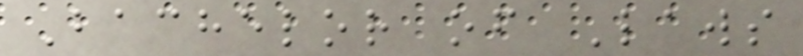Bachelor of Laws
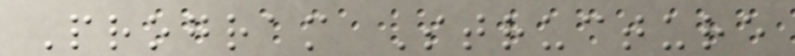Program Structure
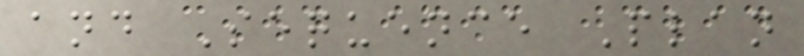and Sequence Plan
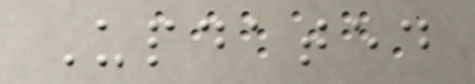Updated
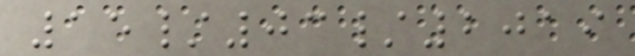15/03/2019
